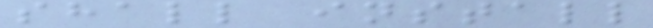shall install
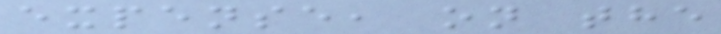expense, on the
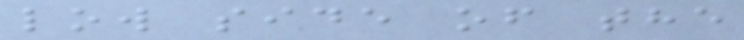low side of the
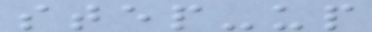step-up
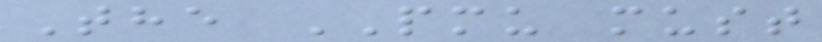The PMU must
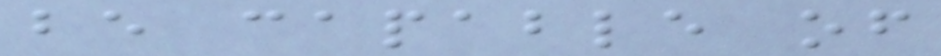be capable of
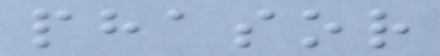phasor
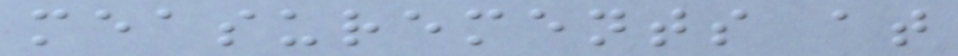measurements at
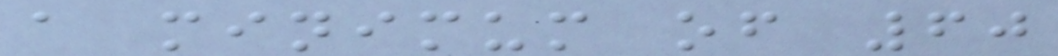a minimum of 60
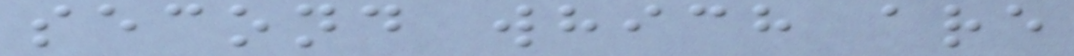second which are
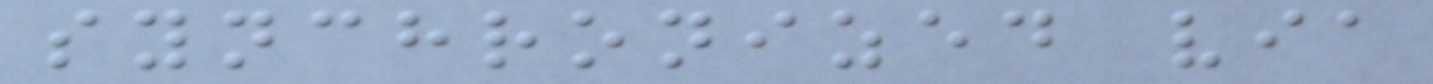synchronized via
